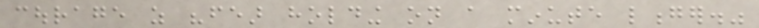courage as "fear holding on a minute longer."
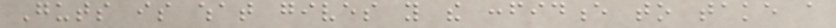Guts is what gives you the confidence to take a
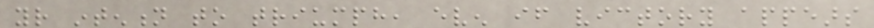your intention to triumph, even if victory appears
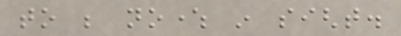to be nowhere in sight.
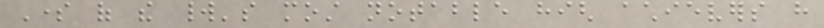Some of the world's most notable high achievers have
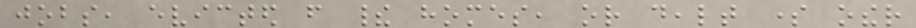jobs, evicted from their homes, or dealt some other
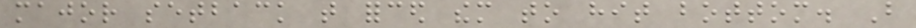major setback that forced them to hit bottom. But
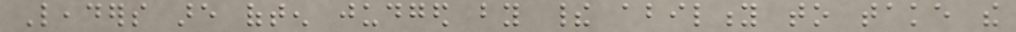Leaders are often judged by their ability to take the
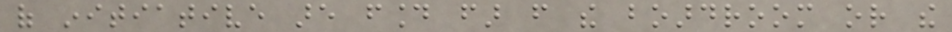of initiative are found far from the boardroom or the
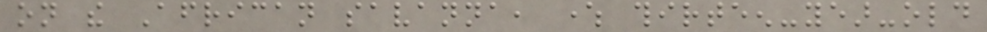on the African savanna, where thirteen-year-old
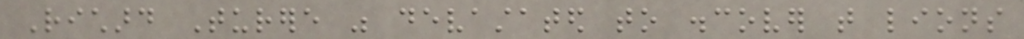Richard Turere was devastated to discover that lions
